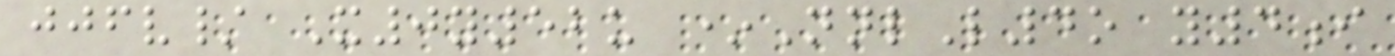jjfv/ X0y52u *NnlL4o y4i
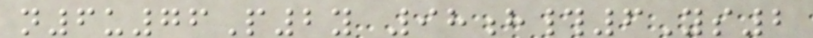n6u76P2y 98h#6Ys2
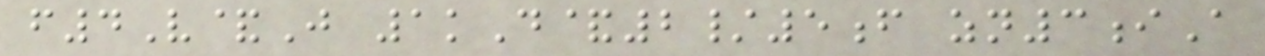f4V&J 1kD&2/5f zn3iA
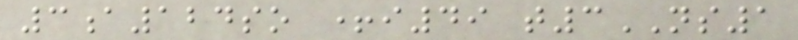3a124so +i49 t3NS1
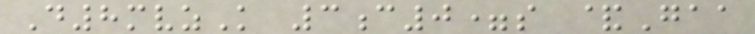D8mvzK 3c0=s &Gaa
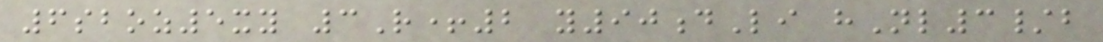6sboz5xy 3R+2 y90dLi hNl3/b
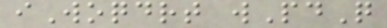iWoqdrt wPdQ
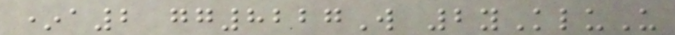*a2 gg8227W 2yKluU
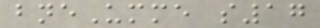bneUmme s17
